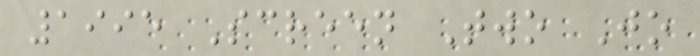1995 Screen Two Jo
